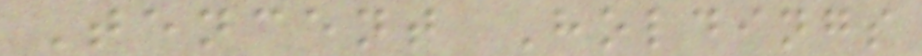Tencent Holdings
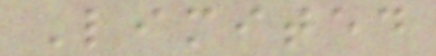Limited
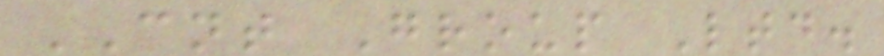CNT Group Ltd.
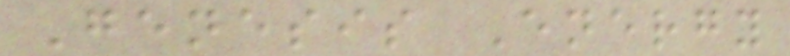Genesis Energy
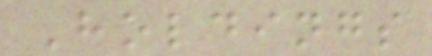Holdings
